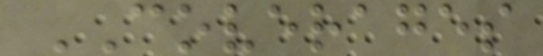COVERAGES
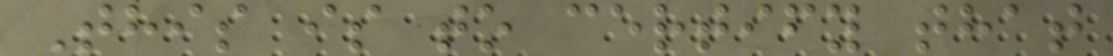This is to certify that
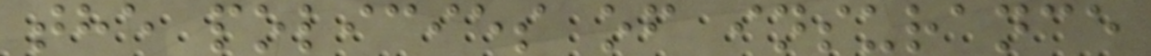the policies of insurance
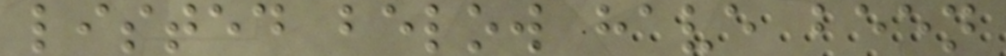listed below have been
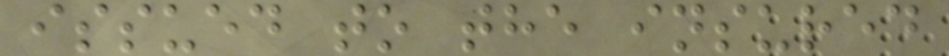issued to the insured
